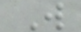W
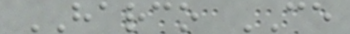HARCO CE
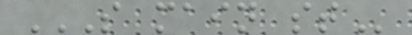S MAIN ST
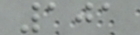101
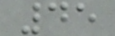45
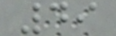49
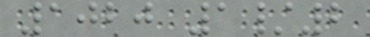1020 1/2
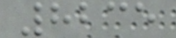8235
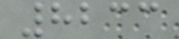8233
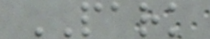PARK
